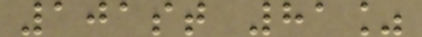101st 81%
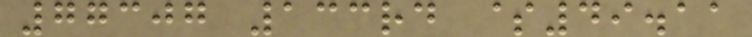77307 133rd $49.11
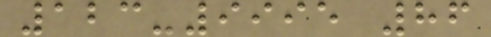123-9995 86
